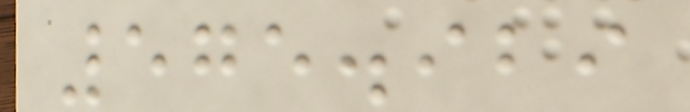575.929
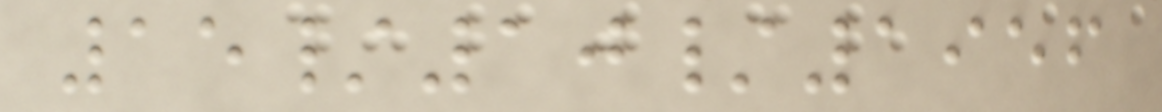15/10/1956
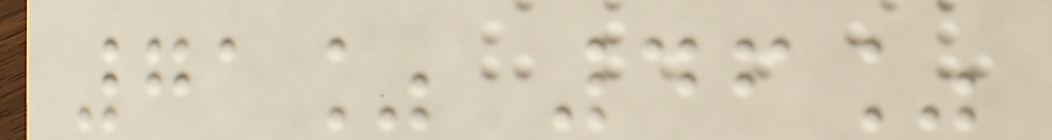71% 46%
